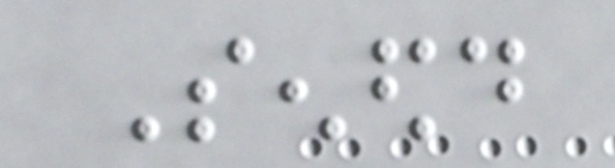Senedd
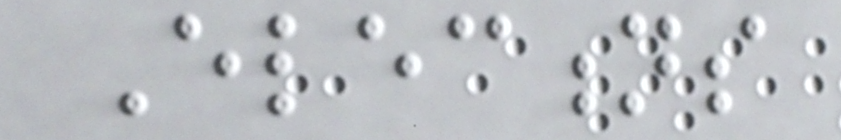Elections
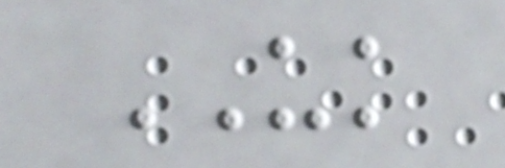UK
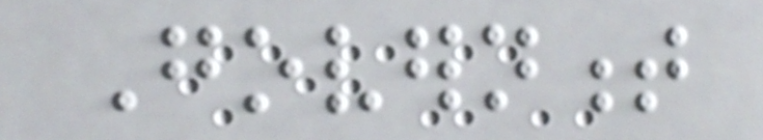Government
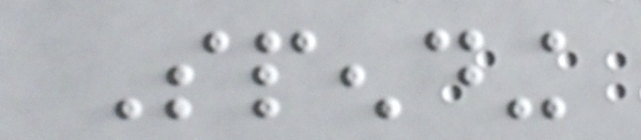Spending
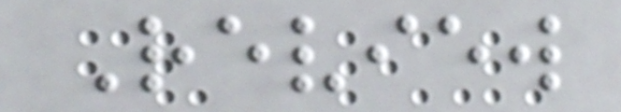Review
